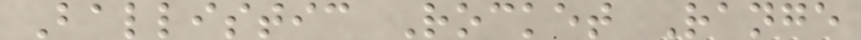Ballistic Rocket Range
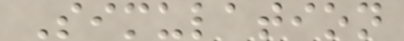Simulation
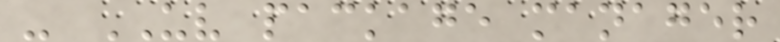- UV package manager
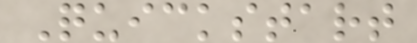Quickstart
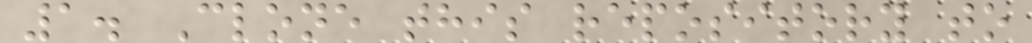1. Clone this repository to
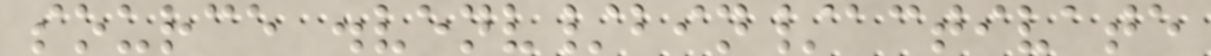source .venv/bin/activate
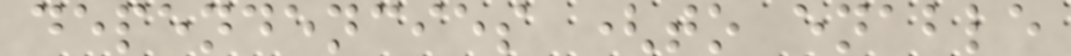dependencies (to enable
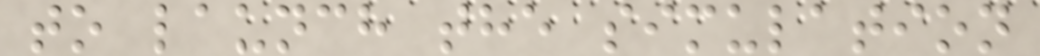to launch the simulation
